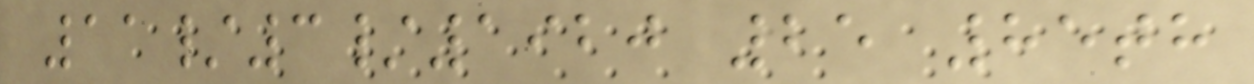11/3/1920 25 85th
